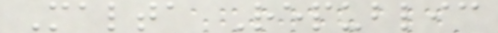Malta Republic
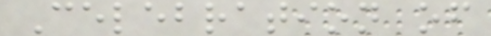Celebration of
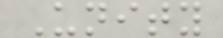Unity
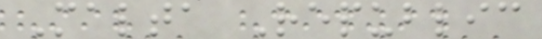Malta Republic
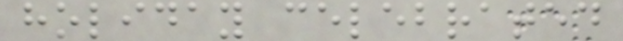holiday celebrated
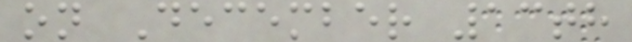on December 13th
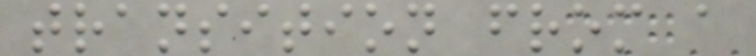transition from a
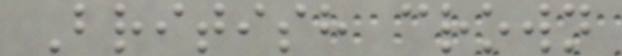British crown
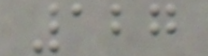127
